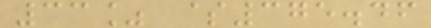33% $375.46
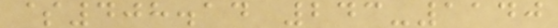$408.14 243-1140
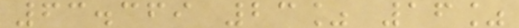63.369 23% 16%
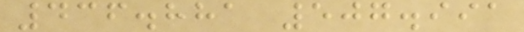436.881 507.991
